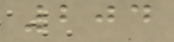204
